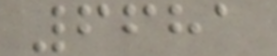6681
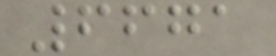6671
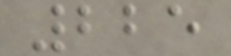225
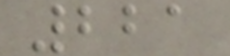221
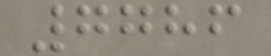7786
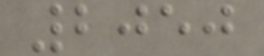2050
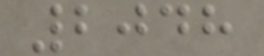2048
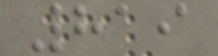819
